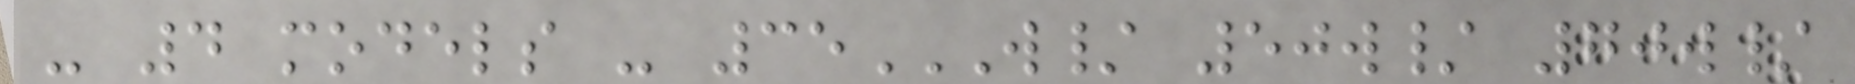- 4 models - 35W/ 50W/ 70W/
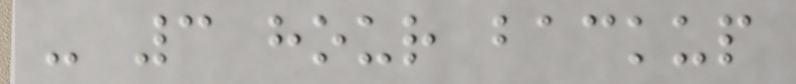- 3 hour backup
